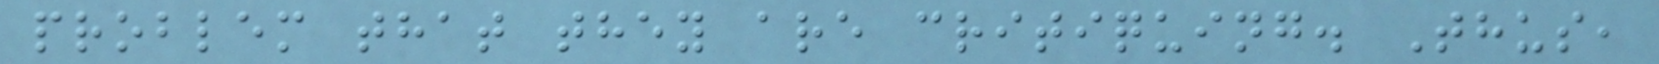problem that they are critiquing. Thus,
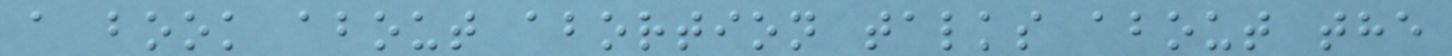a book about abortion talks about the
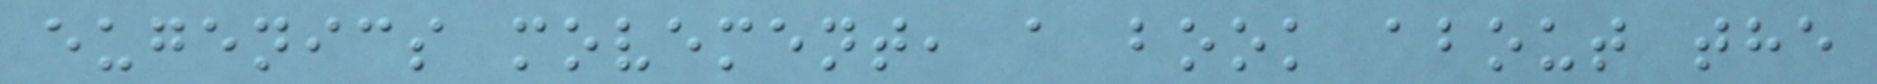eugenics movement, a book about the
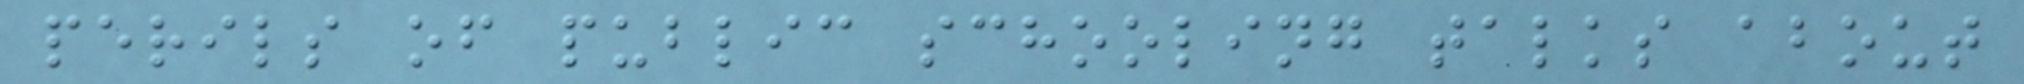perils of public schooling talks about
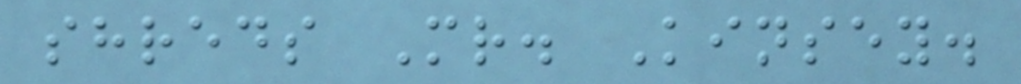shreds Mr. Kinsey.
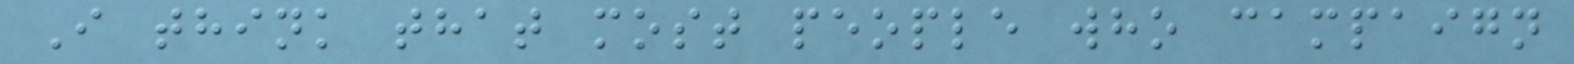I think that most people who campaign
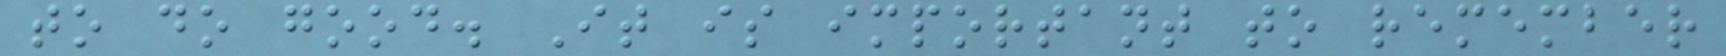to do good. It is important to remember
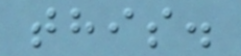this.
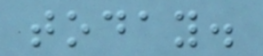today.
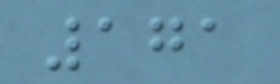171
